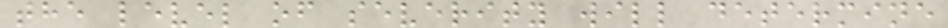the level of severity will determine
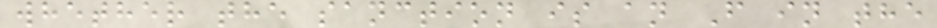whether the sanction is an F in the
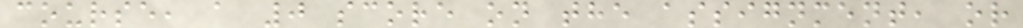course, a 0 score on the assignment, or
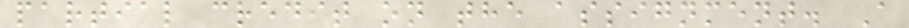partial credit on the assignment. A
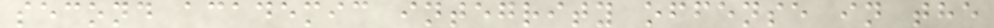second academic integrity offense in the
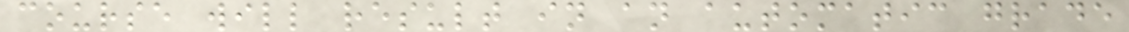course will result in an automatic grade
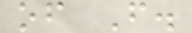of F.
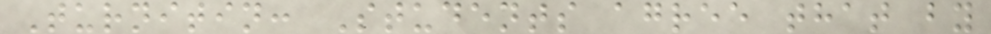Turnitin: Students agree that by
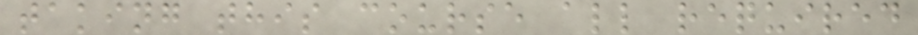taking this course all required
